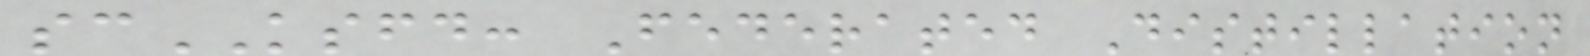scKSFD: Federated Distillation
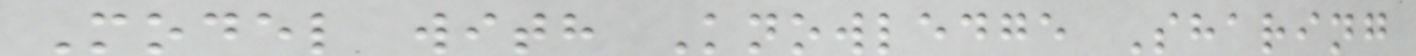Model with Knowledge Sharing
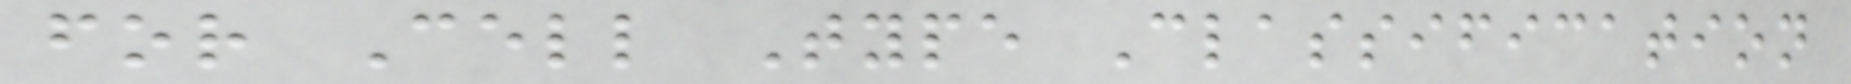for Cell Type Classification
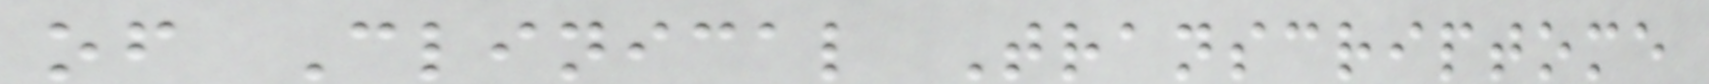of Clinical Transcriptome
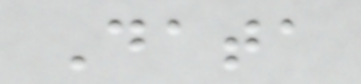Data
